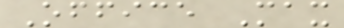Office Max
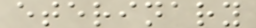eterinary
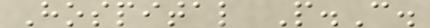Hospital P.C.
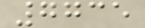7735
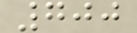700
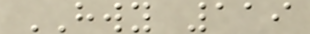HWY 119
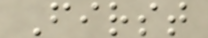First
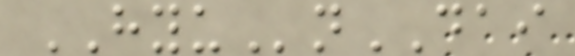HYUnDAI
